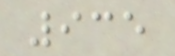935
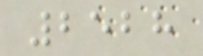2528
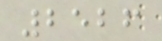2526
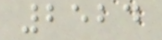2524
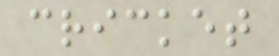cricket
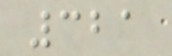321
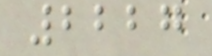2227
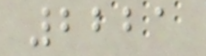2221
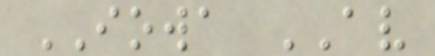IOWA AV
